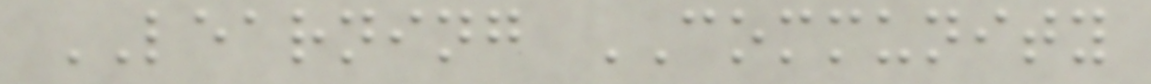LEARNING COMMUNITY
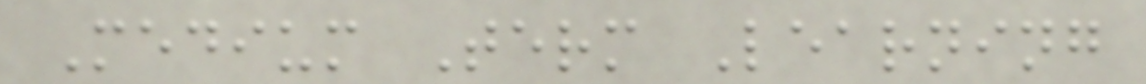Medium Term Learning
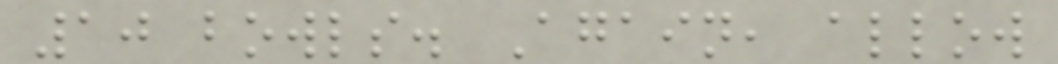10 bowls. Again, allow
